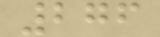276
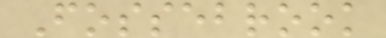Fossebrook
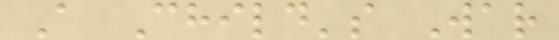A Child's War
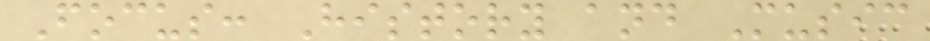Focus: History and Music
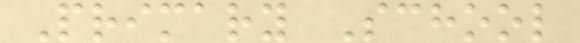Primary School
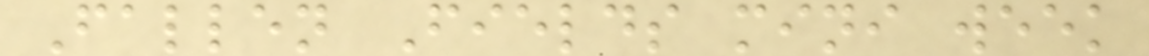Fallen Fields mini week
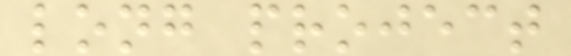long project
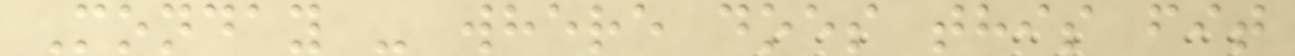Monday - where does this fit
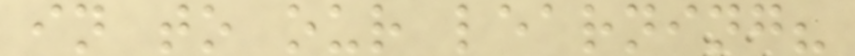in to our learning?
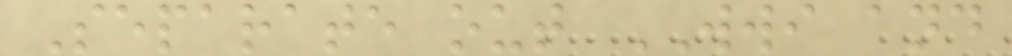Separate out WWI and
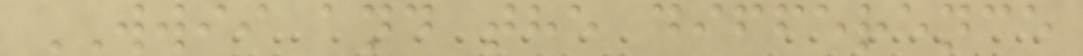WWII and the difference
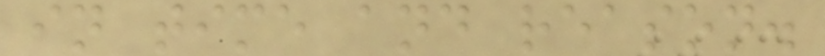in time and reason.
